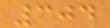304
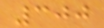300
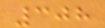308
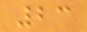23
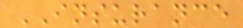INSURANCE
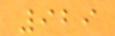929
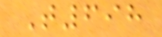T698
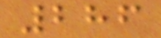286
